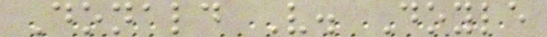Donald V. Doyle
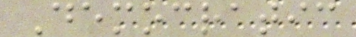Democratic
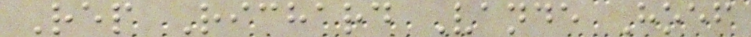Rep Richard Vande Hoef
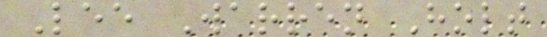Lee Warren Holt
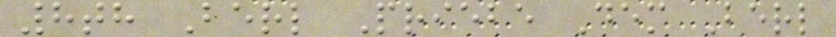8th Berl Priebe Dem Berl
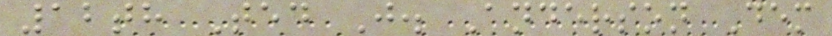12th Ted J. Anderson Dem
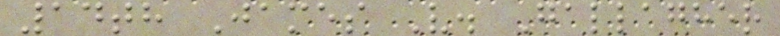14th James V. Gallagher
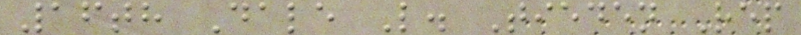16th Dale L. Tieden Rep
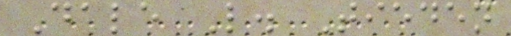Dale L. Tieden
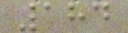184
